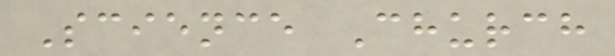Science Church
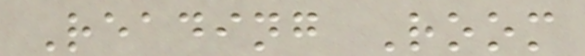Reading Room
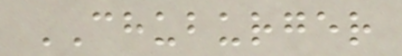CHUBURGER
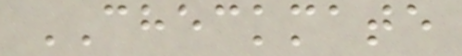CHECKMATE
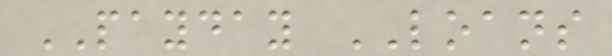PAYDAY LOANS
